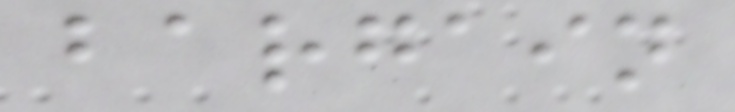bargain
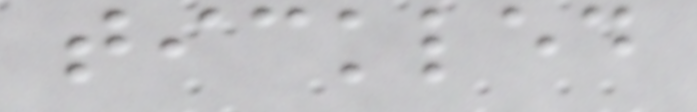tickled
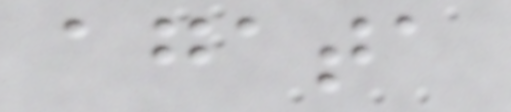agata
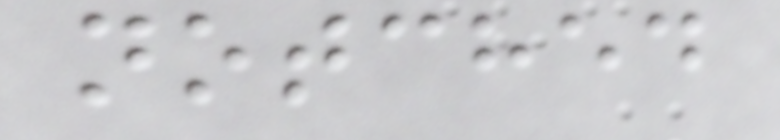notched
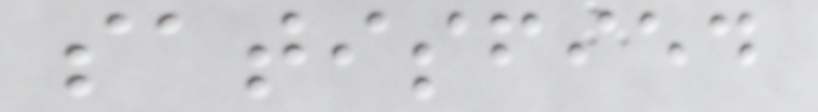satisfied
